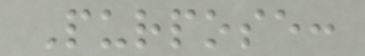Purpose:
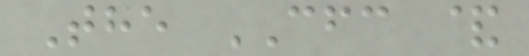The CFC &
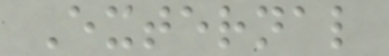External
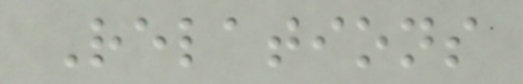Relations
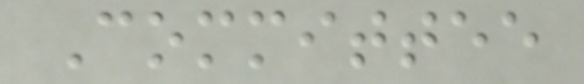Committee
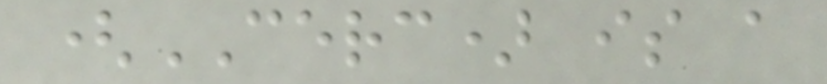(CERC) is a
